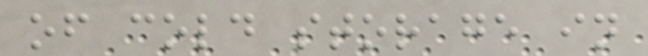of cold storage in
